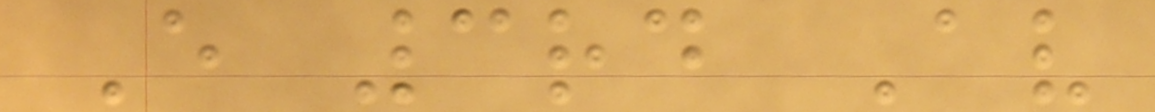E 3rd Av
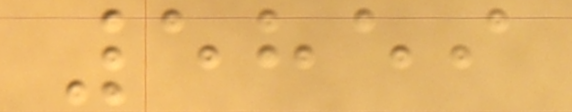5859
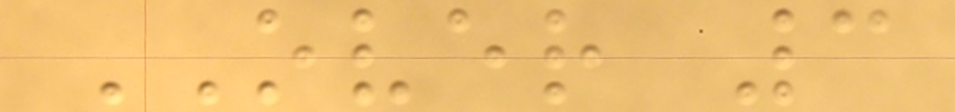OVER 3
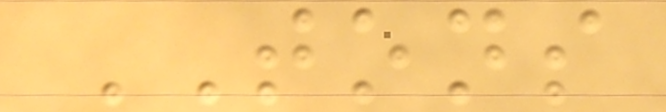TONS
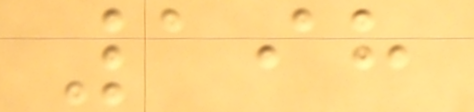198
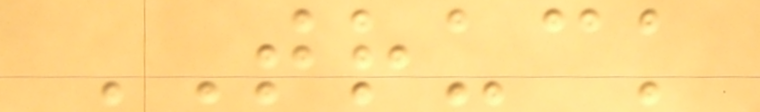TRUCK
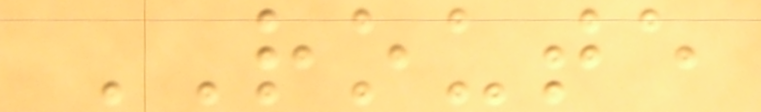ROUTE
